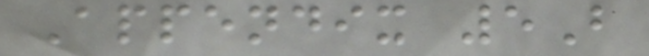Appendix 5B
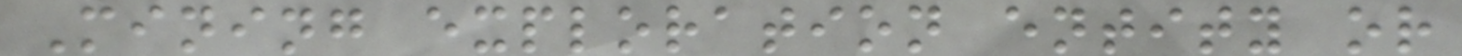Mining exploration entity or
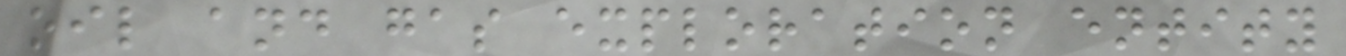oil and gas exploration entity
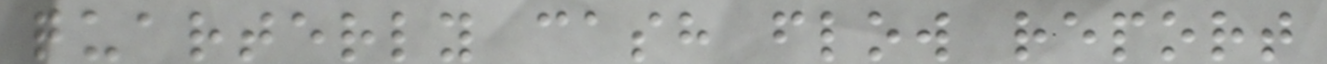quarterly cash flow report
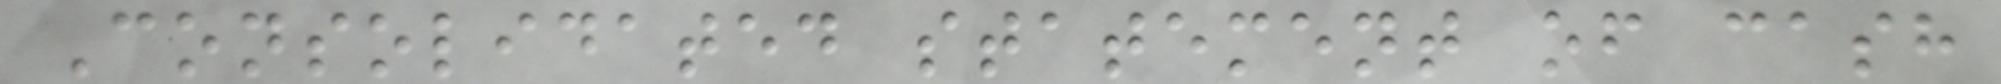Consolidated statement of cash
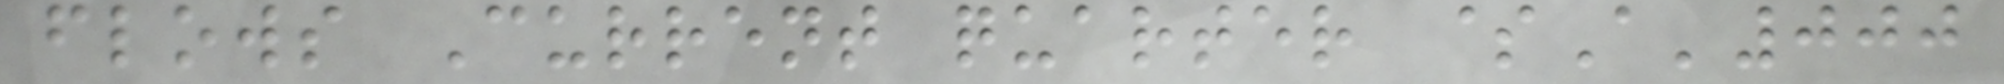flows Current quarter $A'000
